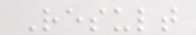Result
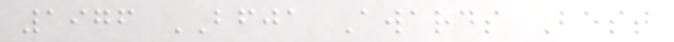1976 BFJA Awards Best
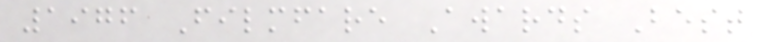1976 Filmfare Awards Best
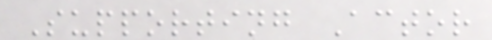Supporting Actor
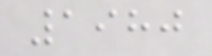1980
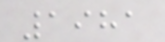1981
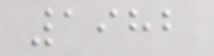1982
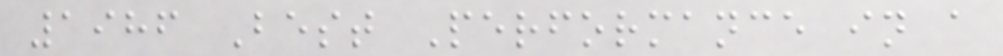1986 Best Performance in a
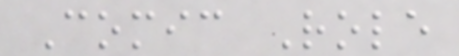Comic Role
